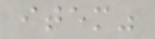item"
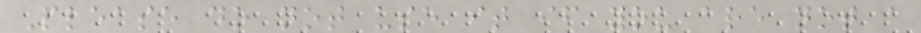Please do not use it if you are not a
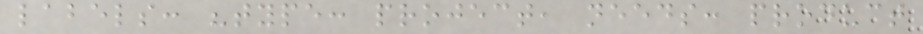labels: "type: project, needs: product
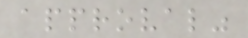approval"
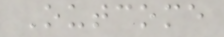Outcome
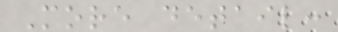More detail:
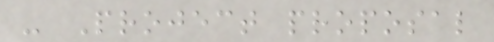- Project proposal
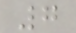7
